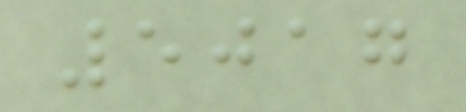5017
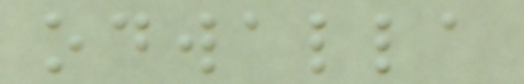odwalla
